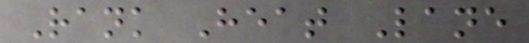Rank Heat Lane
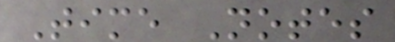Time Notes
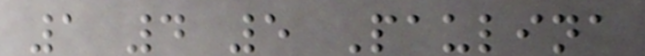1 4 5 Paulina
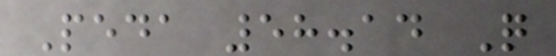Peda 58.14 Q
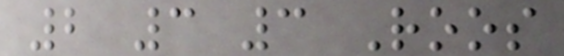2 3 3 Roos
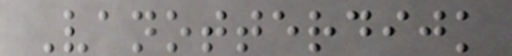Vanotterdijk
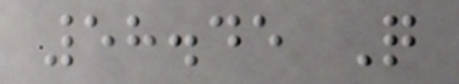58.45 Q
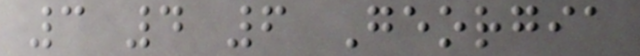3 4 6 Georgia
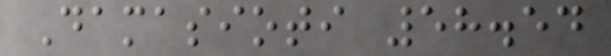Damasioti 58.54
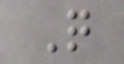Q
